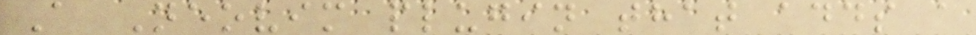A Neovim plugin that adds a
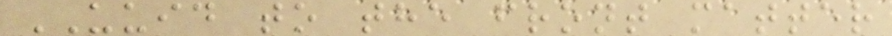UUID to the front matter
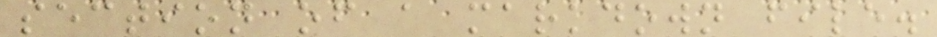section of a markdown file.
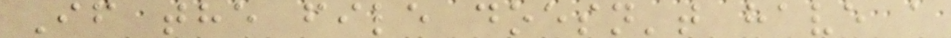If the file doesn't have a
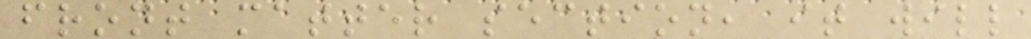front matter section, it will
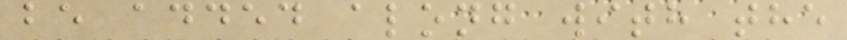be added along with the
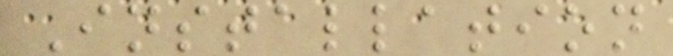Installation
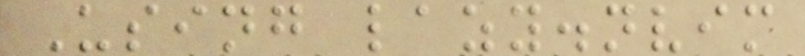Using lazy.nvim
